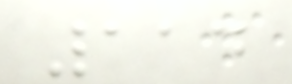114
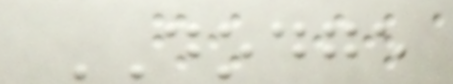DODGE
